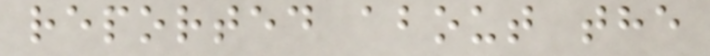reported about the
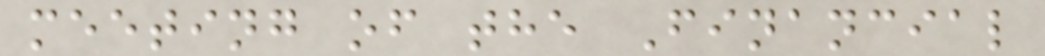meeting of the Financial
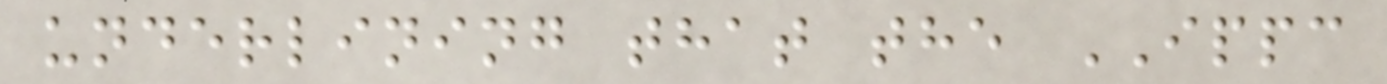underlining that the IPPC
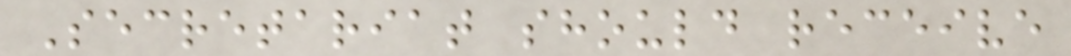Secretariat should receive
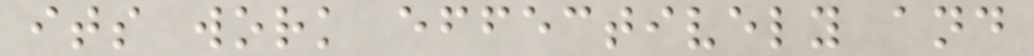its work effectively and
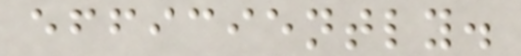efficiently.
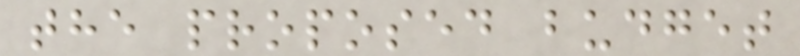the proposed budget
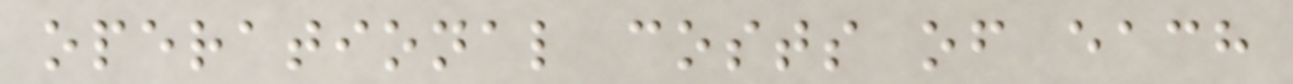operational costs of each
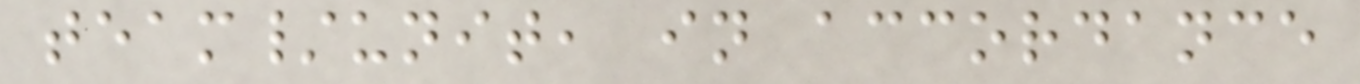team/unit, in accordance
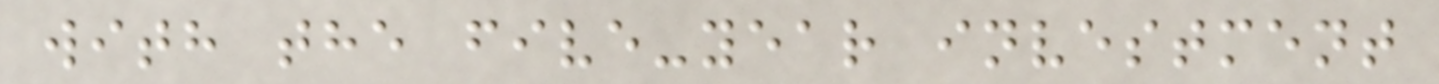with the five-year investment
